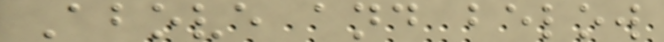Above and below
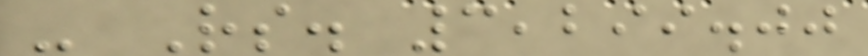- Rs. 3,299.00
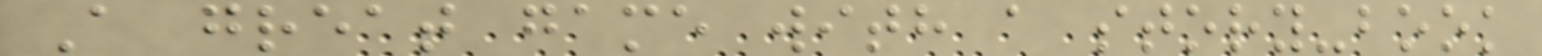A great game with a story-book
